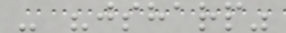- "jsharp"
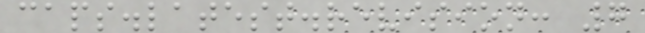caps.latest.revision: 7
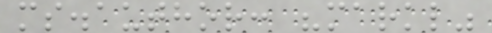ms.author: "markl"
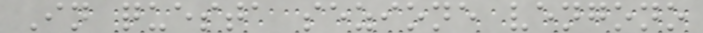In questa sezione vengono
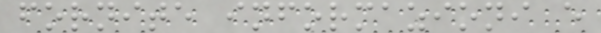fornite informazioni e
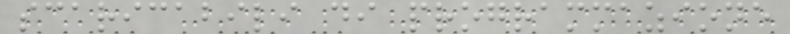scaricabili di programmazione
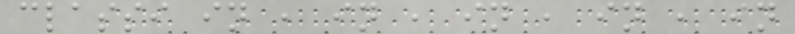classi in , in , in , in , in
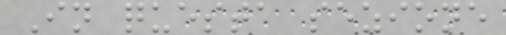In questa sezione
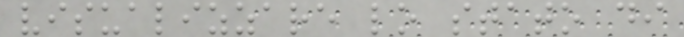visualizzare lo stato di
